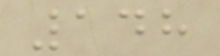148
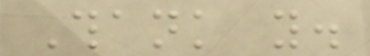Thank you.
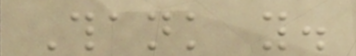Thank you.
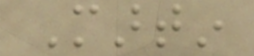Martin
